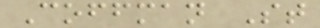Coffman St
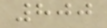800
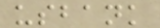usbank
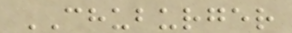CHUBURGER
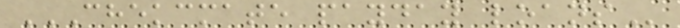CHEKCMATE PAYDAY LOANS
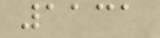1131
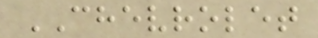CHEVROLET
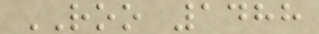ROO 1488
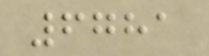6781
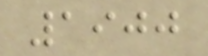1900
